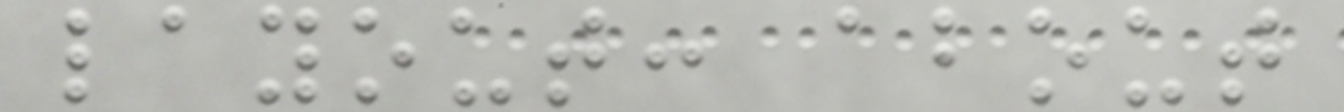layout: about
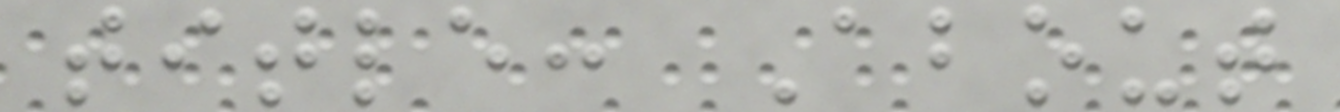title: About
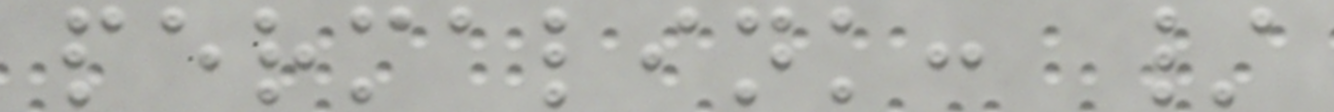permalink: /
